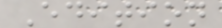Edition
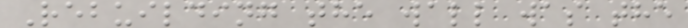Rebuilding the wall was the
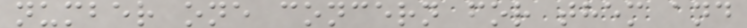number one concern for them and
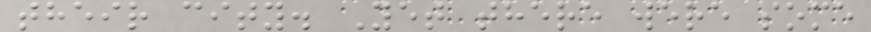their city. Yet there were some
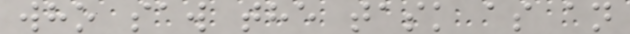who saw the task as an
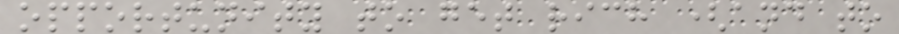opportunity to get rich (and to
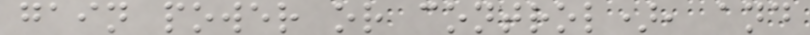gain power or control), and
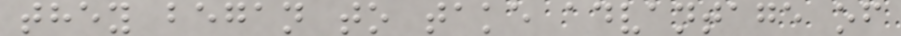they began to take advantage of
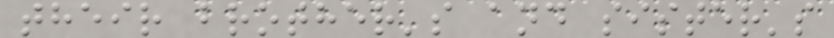their brother's and sister's
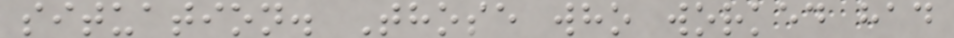situation. Those who worked had
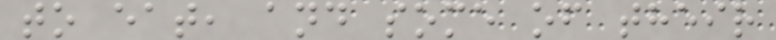to eat, and some of their
